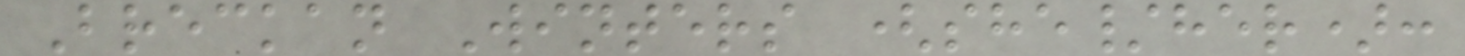Breckan Winters (she/her):
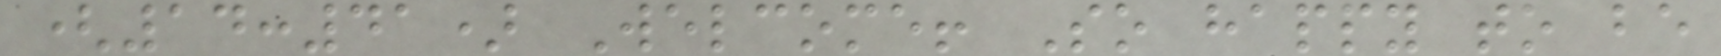(14:41) Welcome! So happy to be
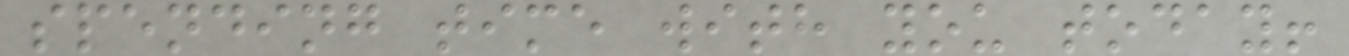spending time with you today!
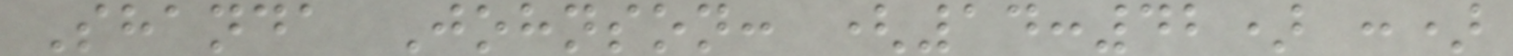Shanda Johnson: (14:42) :)
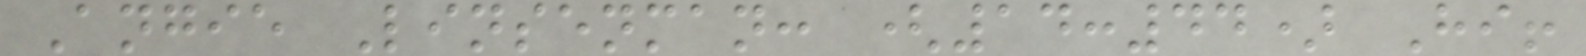Angie Linsenman: (14:44) Hi!
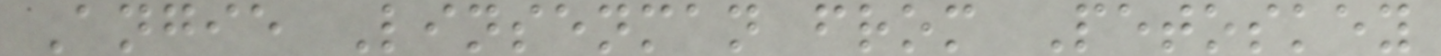Angie Linsenman from Petoskey
